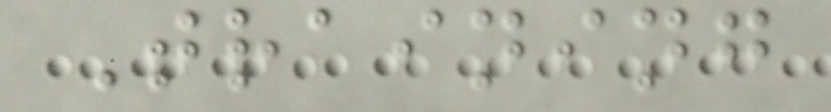Training
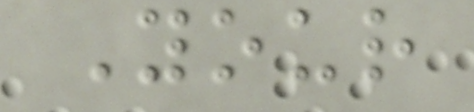Your
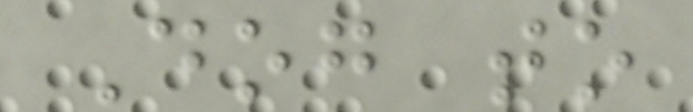Dog to
